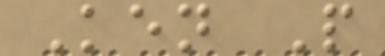Ken P
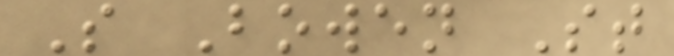S Bowen St
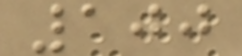100
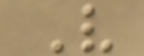V
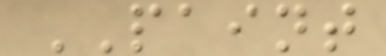PAINT
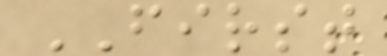FIRST
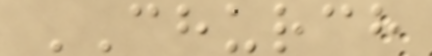CHURCH
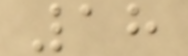18
